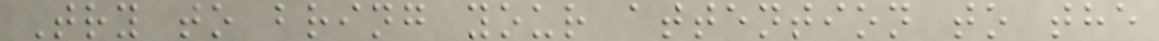Try to bring your attention to the
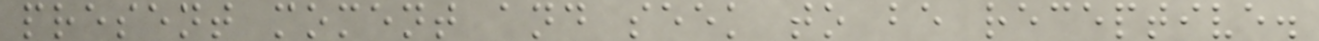present moment and seek to be receptive.
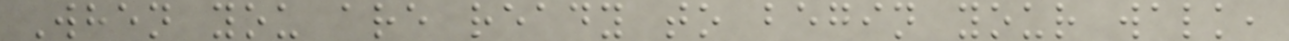When you are ready to begin your walk,
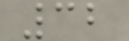32
